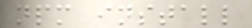npm install
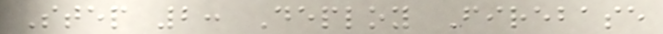Step 2: Deploy Firebase
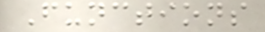Functions
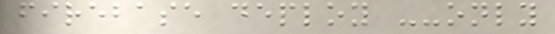firebase deploy --only
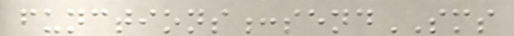functions:sendSMS
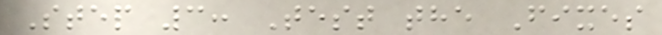Step 3: Test the Fixes
